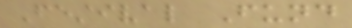Festival Fund
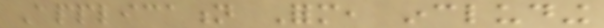Application Form, including
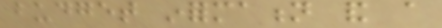budget information and a
